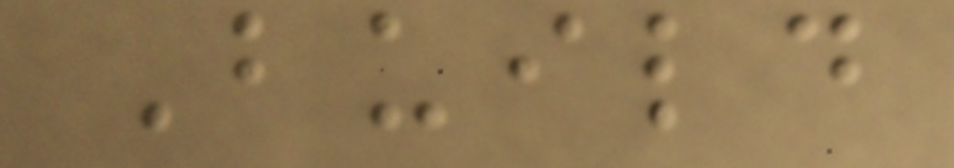Build
